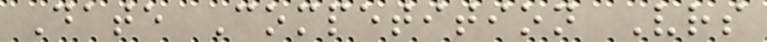Date Competition Vrs
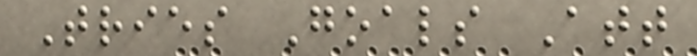Tries Goals Att
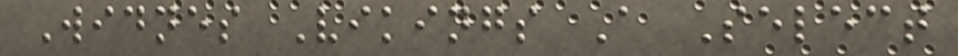Widnes Vikings A Select
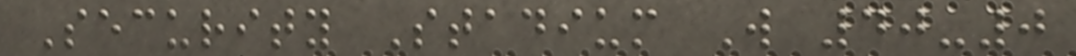Security Stadium W 40-0
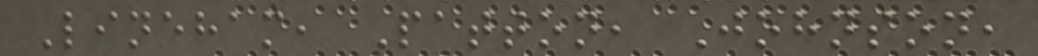Lineham, Patton, Johnson,
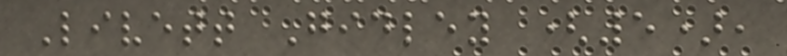Livett Gidley (5),
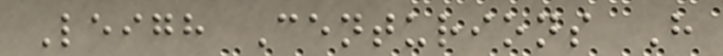Leigh Centurions H
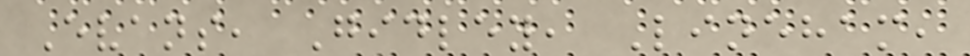Evans, Gidley, Lineham,
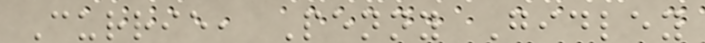Currie, Penny Gidley
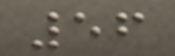56
